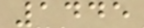1445
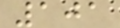101
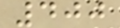400
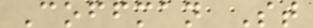Coffman St
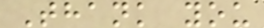Thank you
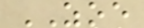ZOE
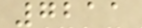7211
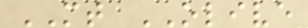MT OLIVE
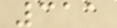311
